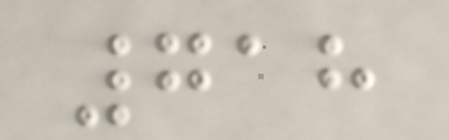718
